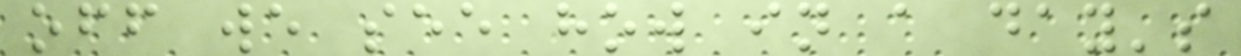off we see how in a day's
